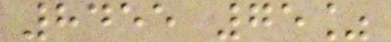8455 75%
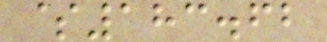$183.62
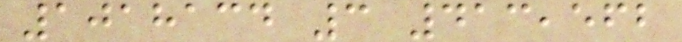1018134 3 413,562
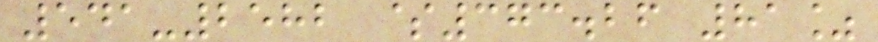541-2582 $373.26 81%
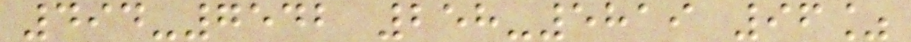494-7542 258-5819 96%
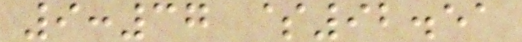9:37 $92.51
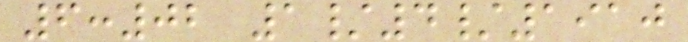6:02 1/4/1910
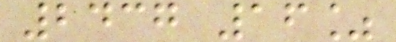2437 16%
